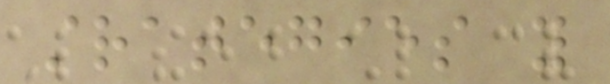strategies you
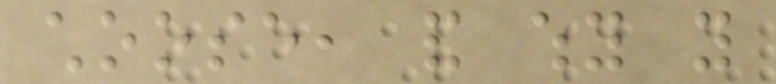choose, and why you
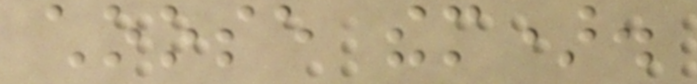choose them).
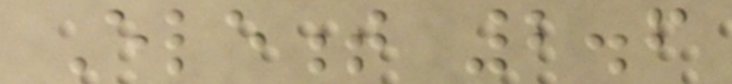Element 2.6
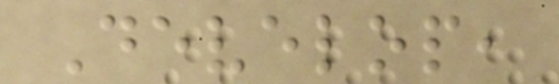Develop,
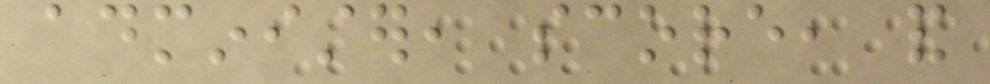administer, score, and
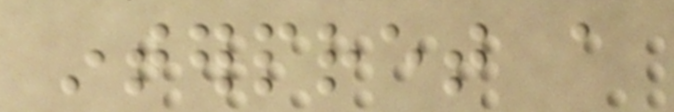interpret a
